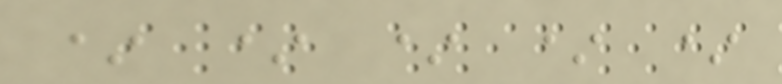* * * * *
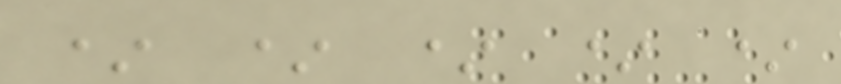* * * * *
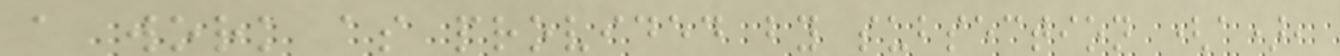a work as provided by subsection (a),
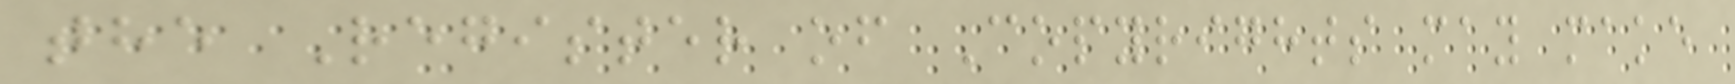the Register of Copyrights may make
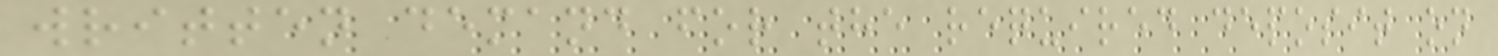written demand for the required deposit on
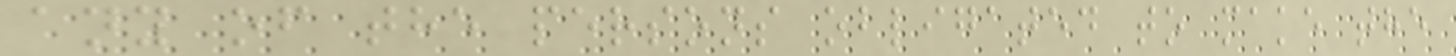any of the persons obligated to make the
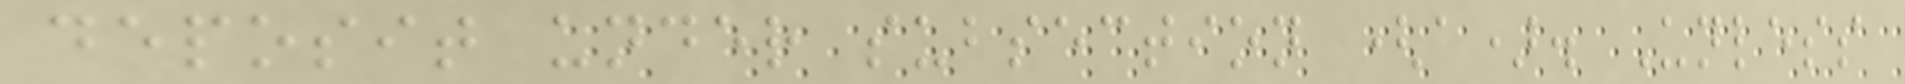deposit under subsection (a). Unless
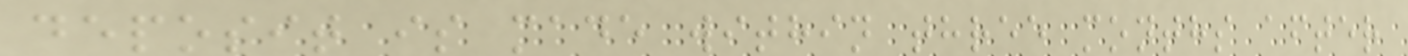deposit is made within three months after
